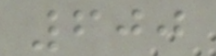600
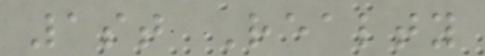1st Realty
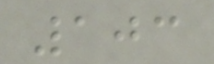103
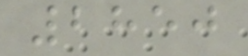2850
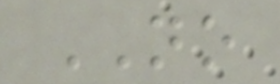NO
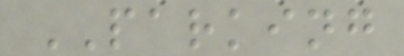PARKING
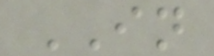IN
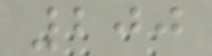200
